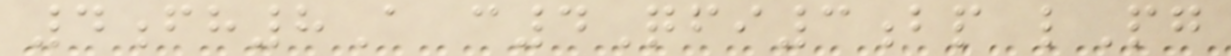4fh8A c4Qfi3bp lPg
